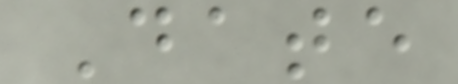Date
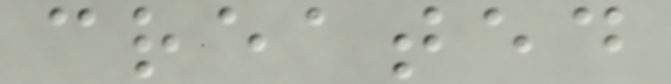created
